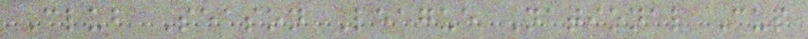Club Season League National Cup
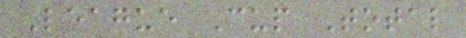League Cup Total
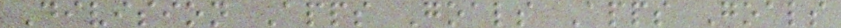Division Apps Goals Apps Goals
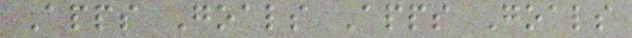Apps Goals Apps Goals
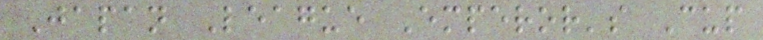Japan League Emperor's Cup
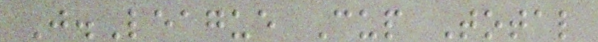J.League Cup Total
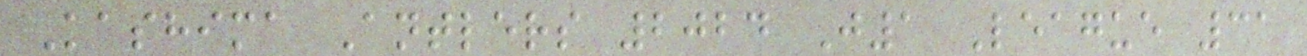Kashima Antlers 2024 J1 League 31
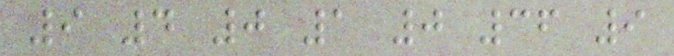9 4 0 1 0 36 9
